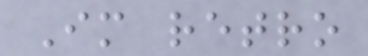Im retro
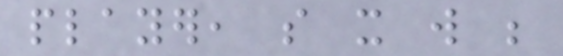player, so it will be
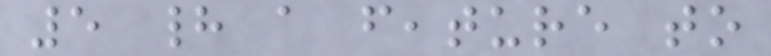5 had a feature to
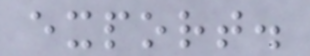export.
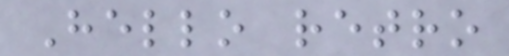Hello retro
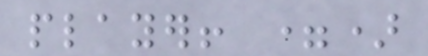player! =)
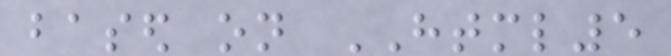based on HTML5
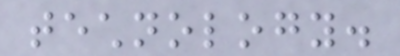technology.
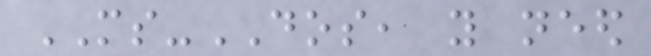MS-DOS, you need
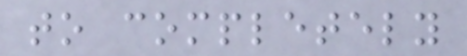to completely
